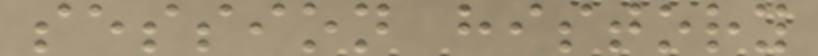session history
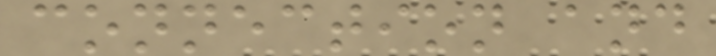connection and
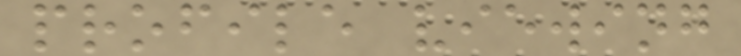profile viewing
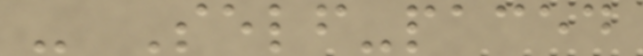- Self-paced
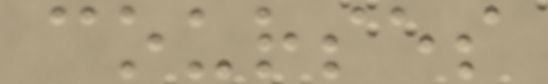courses
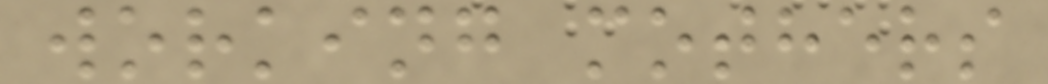working mothers
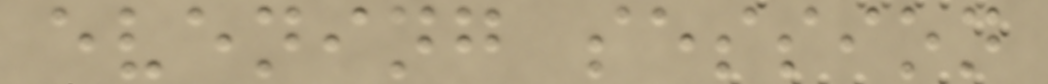evening session
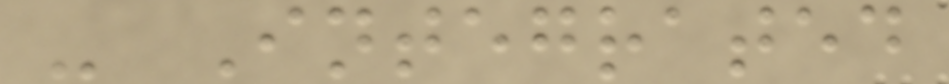- Integrated
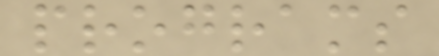programs
